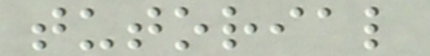tutorial
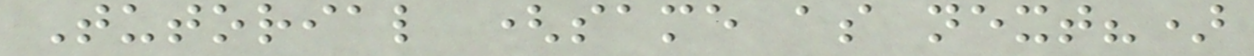Tutorial (same as next?)
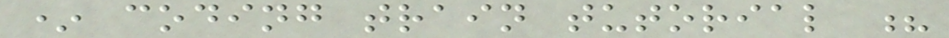* coding train tutorial ?
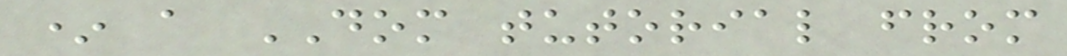* a DOM tutorial from
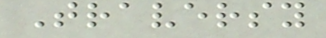Traversy
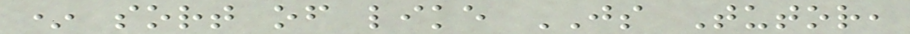* sort of like JS Tutor,
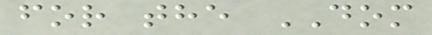for the DOM
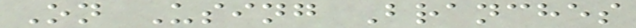On Using Branches
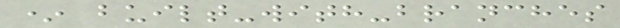* built-with-branches
